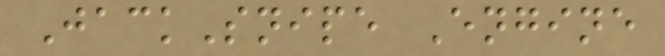JackSnipe Engine
